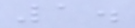1.
